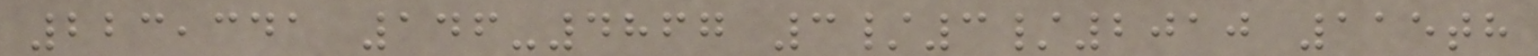223,341 146-4867 3/3/2010 115th
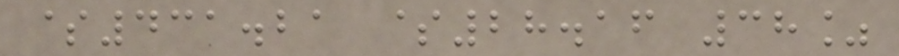$431.21 $28.16 38%
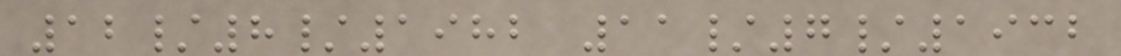12/8/1982 11/7/1932
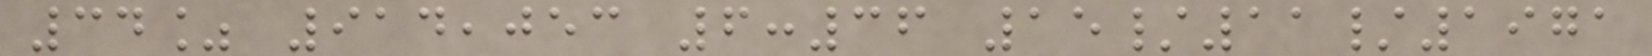34% 914,053 6:36 15/11/1971
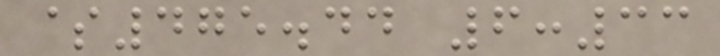$475.44 6:33
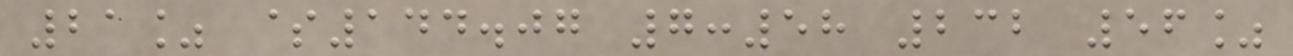21% $144.07 7:58 232 56%
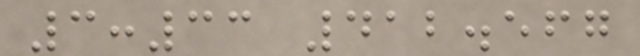3:33 412.567
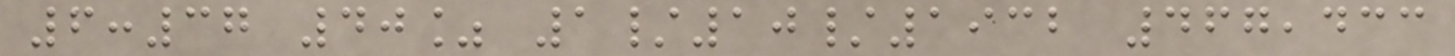6:37 40% 1/10/1932 467,433
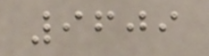9609
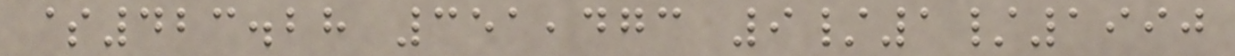$423.28 351,473 9/1/1990
